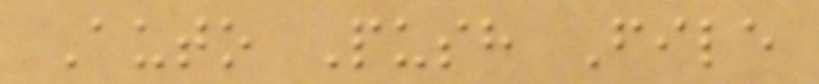Auto Push File
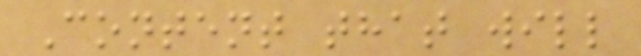Content that will
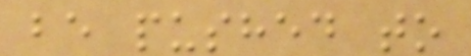be pushed to
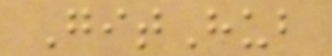GitHub
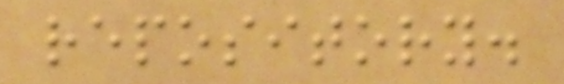repository.
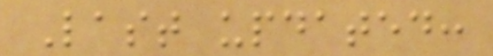Last updated:
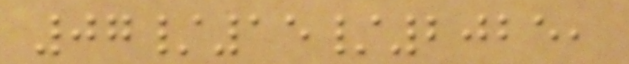07/15/2025,
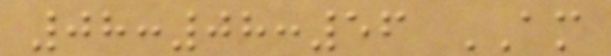08:08:56 AM
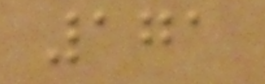171
